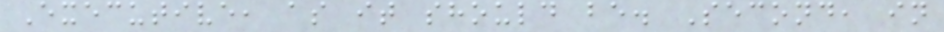Executive, as it should be. Second, in
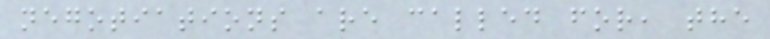negotiations are called for, the
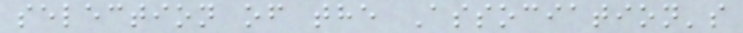selection of the Association's
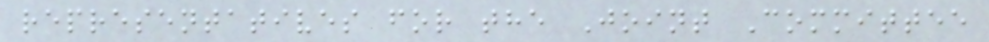representatives for the Joint Committee
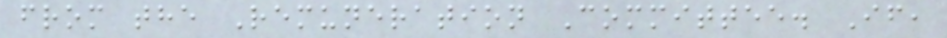from the Remuneration Committee. If,
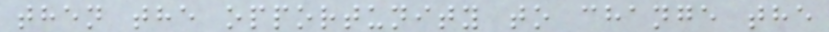then the opportunity to change the
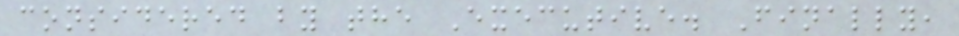considered by the Executive. Finally,
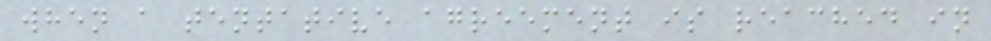when a tentative agreement is reached in
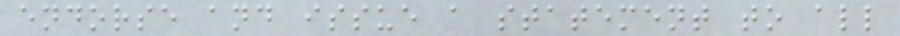endorse and issue a statement to all
